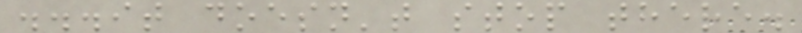...it doesn't stop there.
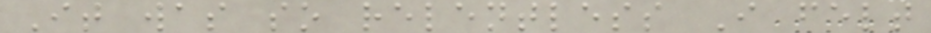It was so relentless I felt
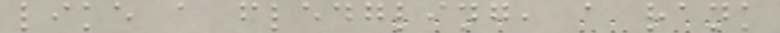like a fledgling, a rank
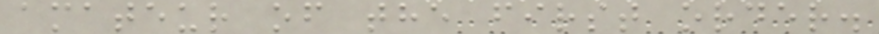amateur of the first order.
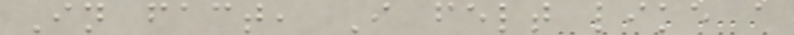In fact, I felt like a
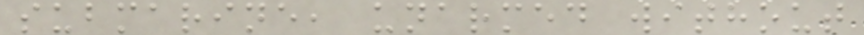submarine, unarmed without
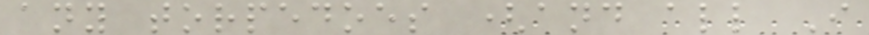any torpedoes (and all I
